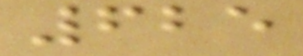625
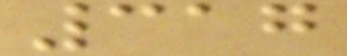317
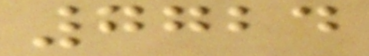7724
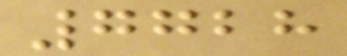7728
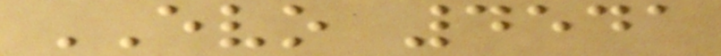EVO 4541
